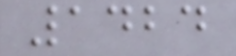1424
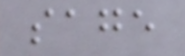sage
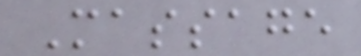Massage
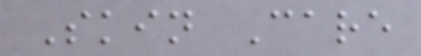Skin Care
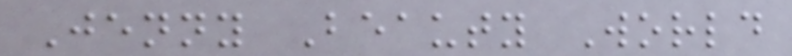Jenny Beauty World
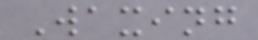Waxing
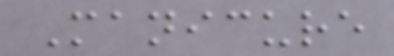Manicure
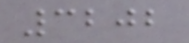3202
